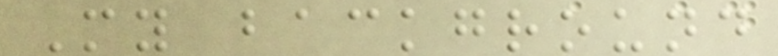My background
